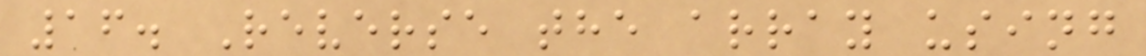16. Reverse the array using
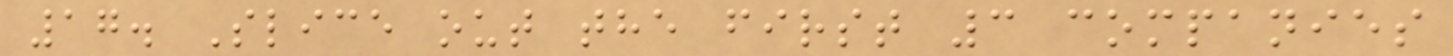17. Slice out the first 3 companies
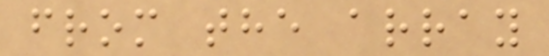from the array
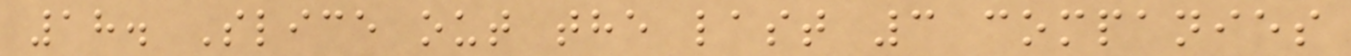18. Slice out the last 3 companies
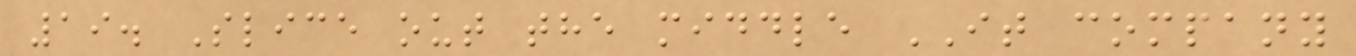19. Slice out the middle IT company
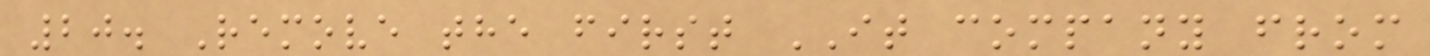20. Remove the first IT company from
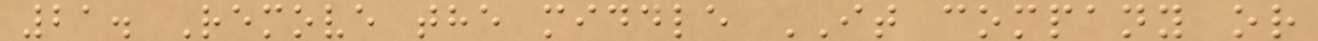21. Remove the middle IT company or
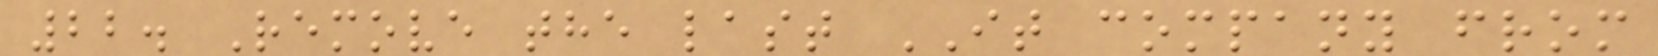22. Remove the last IT company from
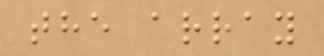the array
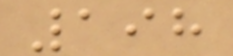198
